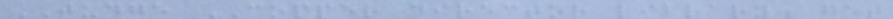JUDGE COPPER director library. get
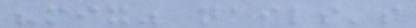"mix" nails's
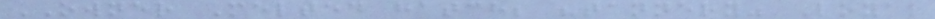OWNER Melted hatch; "tannery" Loyal
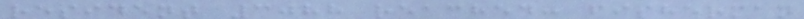resident 3088 reached: fisherman
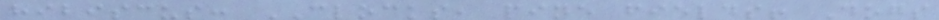hibiscus: CLOCKS, pine fields! Dogs
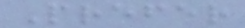Prefer
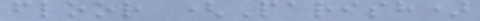floor (Parish)
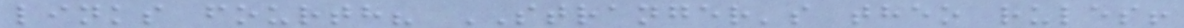links fourth? STRANGER's theo rules!
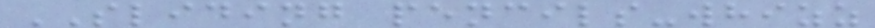SLIDING pencils-whizz
